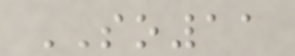SO11
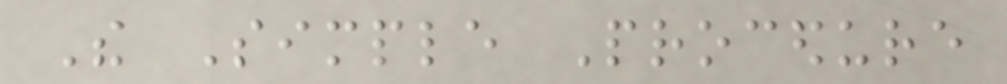The Simple Procedure
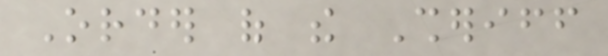Order of the Sheriff
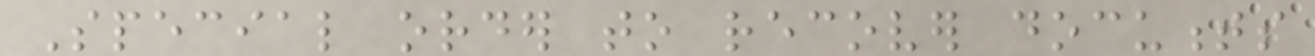Special order to recover documents
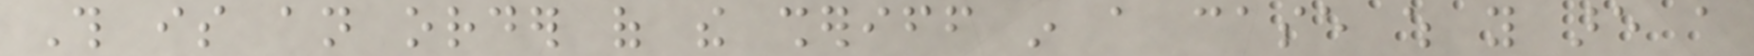This is an order of the sheriff in a case which you are a
